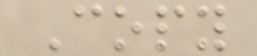Copy
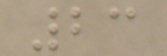23
